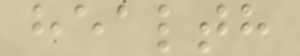health
